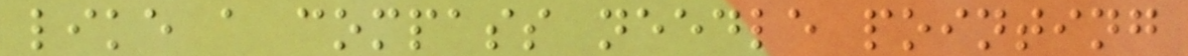like a compass needle pointing
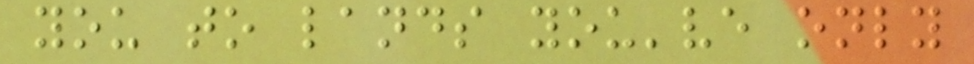you to lands you've only
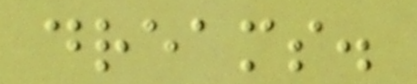dreams.
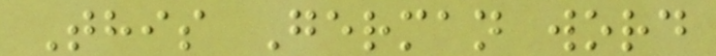This German word
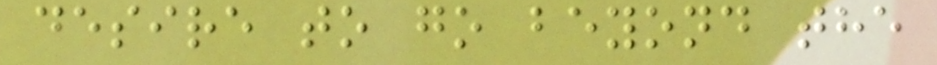desire to go beyond the
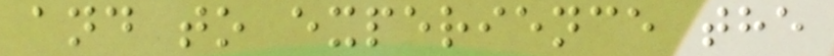and to experience the
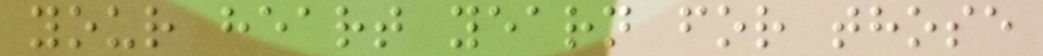your heart yearn for those
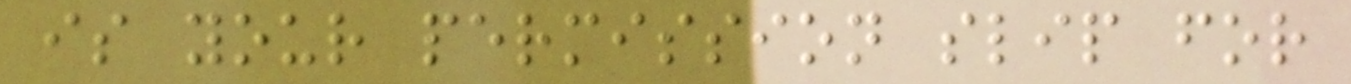is your permission slip for
